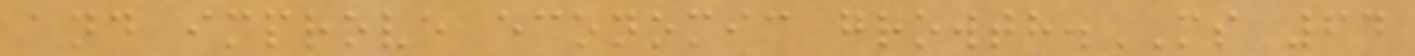and improve economic growth.MS 64
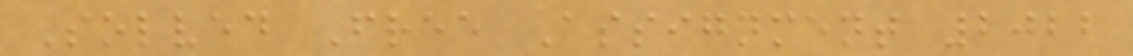Solved Free Assignment 2022
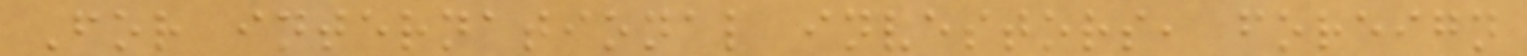For international investors, foreign
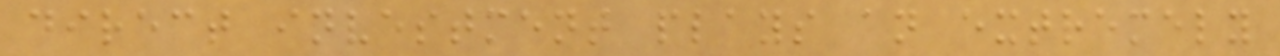direct investment plays an extremely
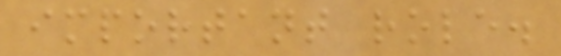important role.
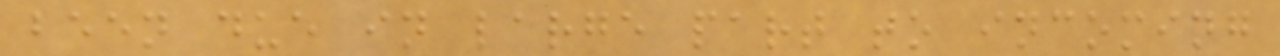been due in large part to incoming
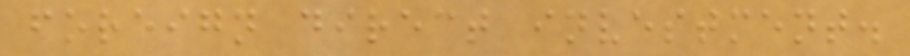foreign direct investment.
